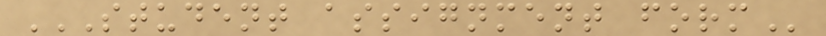STUDENT ASSIGNMENT FORM
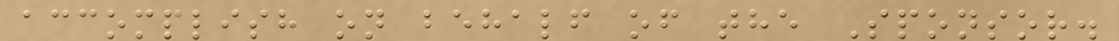accomplish on behalf of the Sponsor.
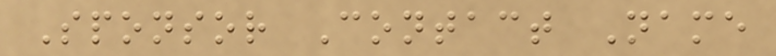Sponsor Contact Name
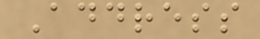Address
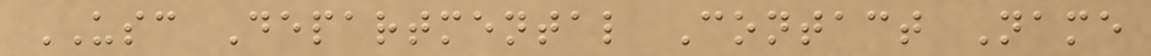USC Departmental Contact Name
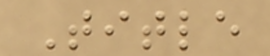Title
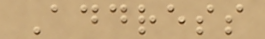Address
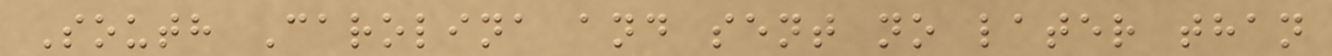South Carolina and sent no later than
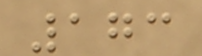173
